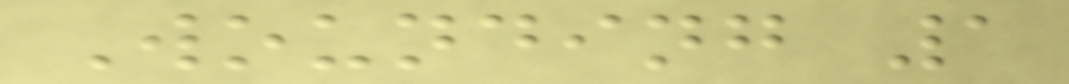Wounding 1
